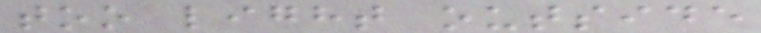too light outside
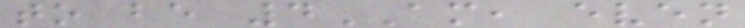to be 4AM, even
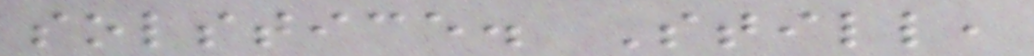solstice. Still,
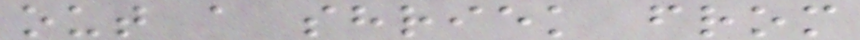out a shriek from
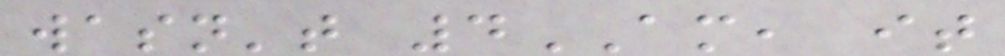wasn't 4AM, it
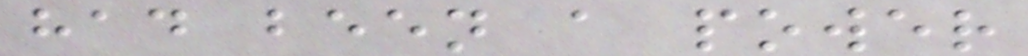had been a power
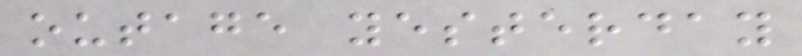outage yesterday
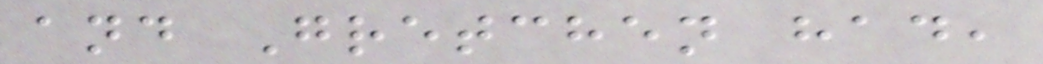and Gretchen had,
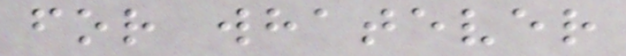for whatever
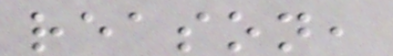reason,
